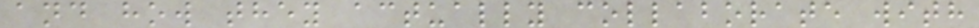and how they actually collaborate with
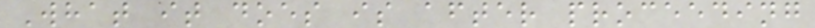What it does is after proceeding
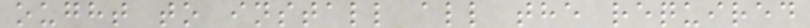ought to install all the required
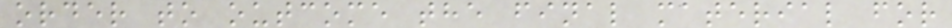order to outcome the final material for
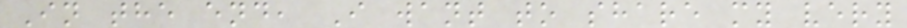In the end, I want to share my very
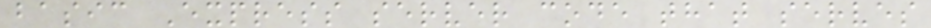basic Express server code that serves
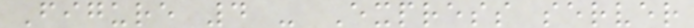Figure 4 - Express server
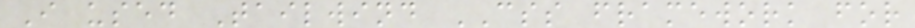I used Tailwind CSS framework for
